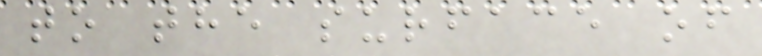to the surface of
